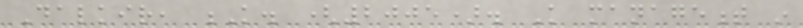Dalkir, K. (2005). Knowledge management in
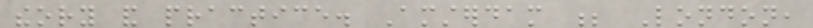theory and practice. Amsterdam ; London,
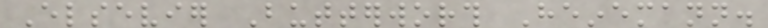Elsevier Butterworth Heinemann.
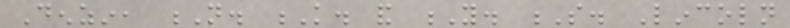Denzin, N. K. and Y. S. Lincoln
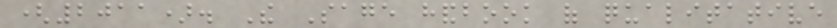(2011). The Sage handbook of qualitative
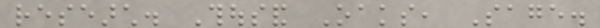research. Thousand Oaks, Sage.
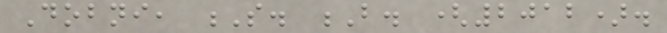Dobni, S. B. (2012).
